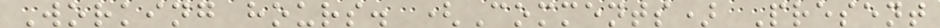Working hours. (Comments) Present
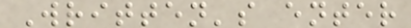Written's enter
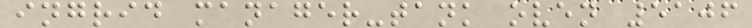ingrid manager-tank oven 5106
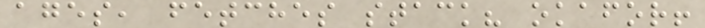ages, fetches stack? okafor!
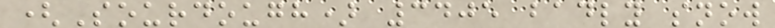(Sourdough) 3405 badly snow
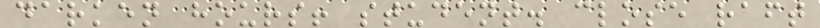darken hours! student. close raft
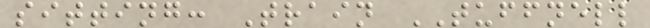sitting: Train TUFFNELL
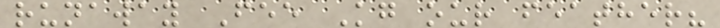runaway Fee Kg our feather?
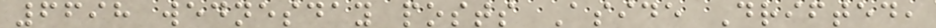6698 wednesday posts Aside Drifted,
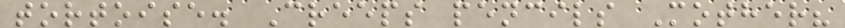tortoise. Creeps pencils Mother?
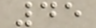45
